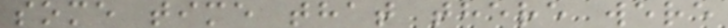some time that there were
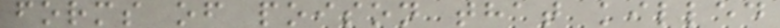forms of poison that killed
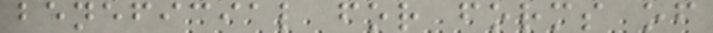beneficial for forms of
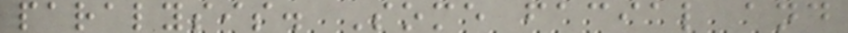paralysis. Some facial and
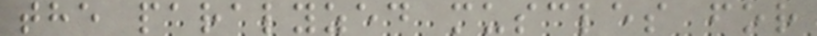the paralyzed muscles for
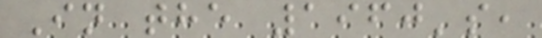In the 1960's,
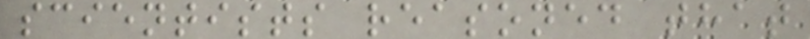scientists reasoned that
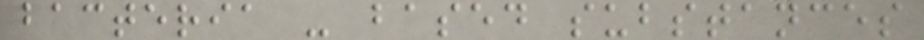bacteria - based substances
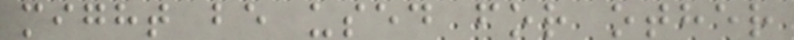might be used for other
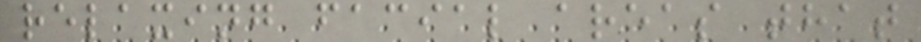relaxing facial areas that
